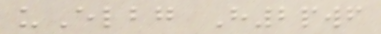uElbg H2pwf
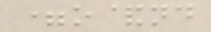=o&nd
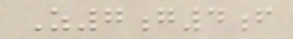Z7g4f
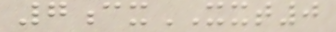7cxXXT0
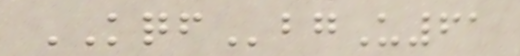KQFbgU61
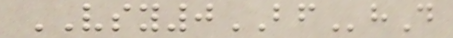VSY0BFhD
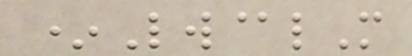*Lw@lM
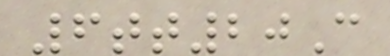6tt20C
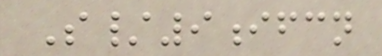S/9ifcn
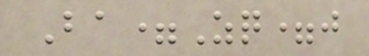Ba=Zq=j
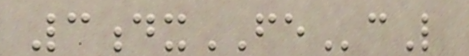3dxFEcL
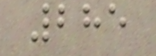285
